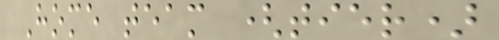Home team (tier)
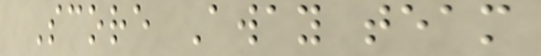Score Away team
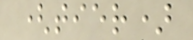(tier)
